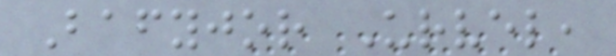Bafyjor Urvel,
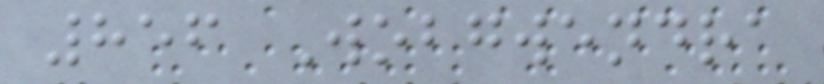856 Wobgwendra
